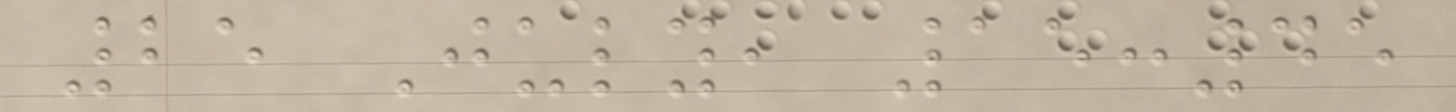25 July, 15:45
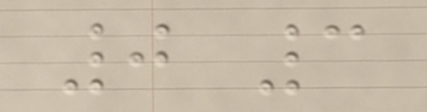0 3
